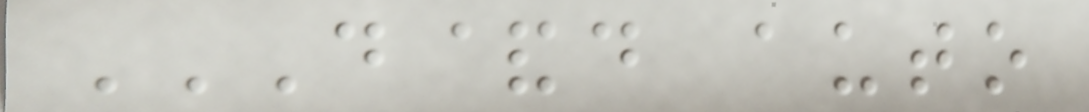D&D AUTO
